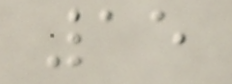15
